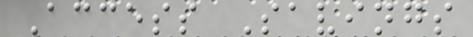Access Savings
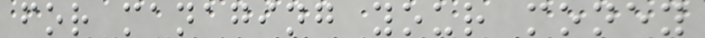for managing your money
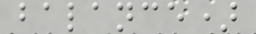balance)
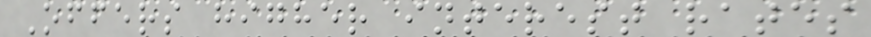Offers higher interest rates
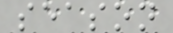season
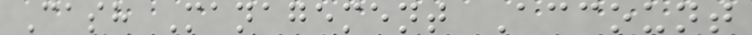Cash Management Account
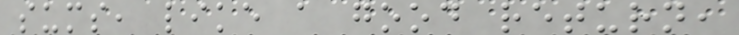sums, like a good return,
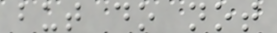but do not
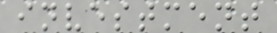investment
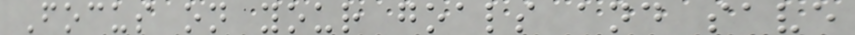Focus on your goals and save
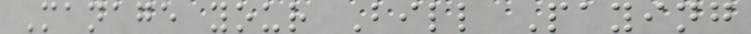Manage your Bill Paying
